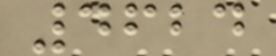4624
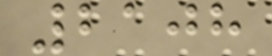2108
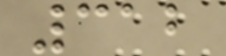312
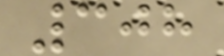308
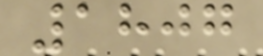1807
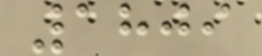1809
